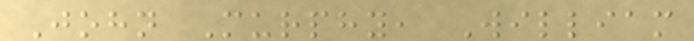John Murphy, William
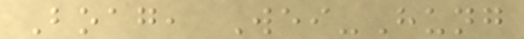Boag, Wei-Hung
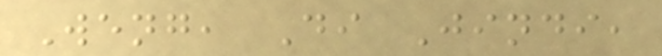Weng, Di Jindi,
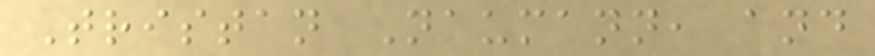Tristan Naumann, and
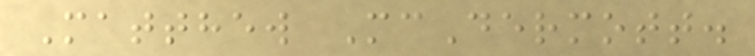Matthew McDermott.
